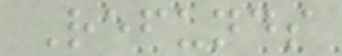Refunds
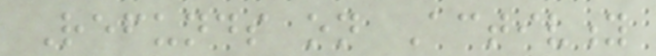Refunds on Activity
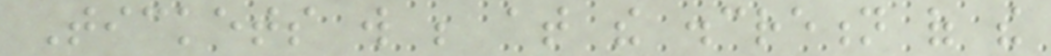Tickets will be at the discretion of the
